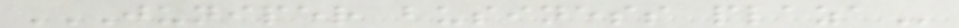JUNIPER BUSINESS PLAZA
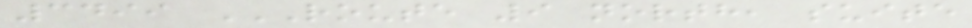3499 ROUTE 9 NORTH, SUITE
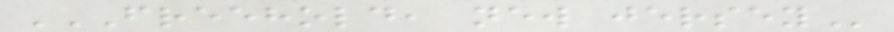FREEHOLD, NEW JERSEY
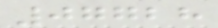07728
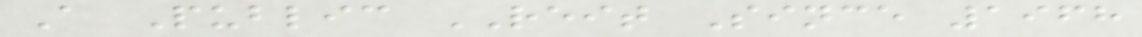A Public REIT Since 1968
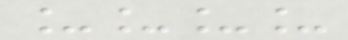____
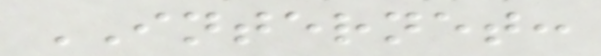INTERNET:
